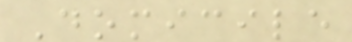Domicile
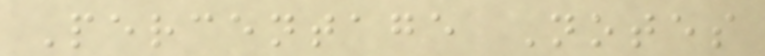Percentage Notes
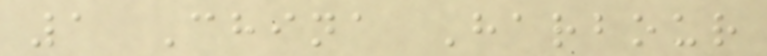1 China Harbour
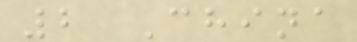2 China
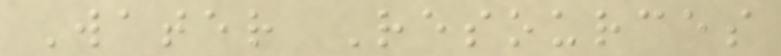Water Resources
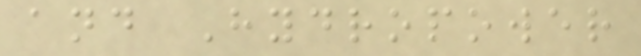and Hydropower
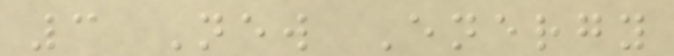3 New Energy
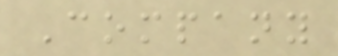Company
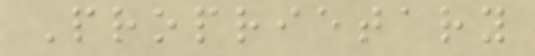Proprietary
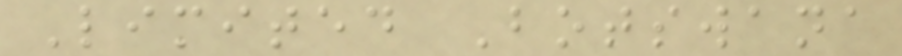Limited Botswana
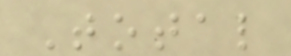Total
